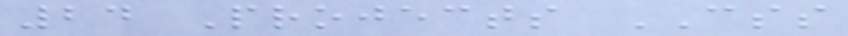24 Projects CSS
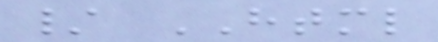/ HTML
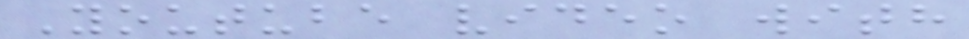Youtube video with
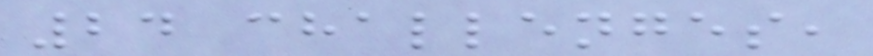24 challenges,
